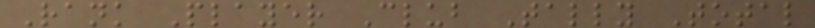Rank Player Club Tally Total
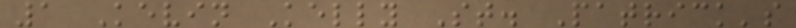1 Kevin Kelly St. Patrick's
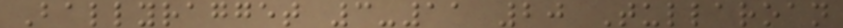Ballyragget 3-11 20 Tullaroan
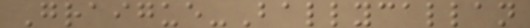Graigue-Ballycallan
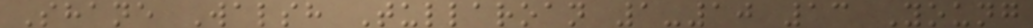Shane Walsh Tullaroan 1-10 13 Young
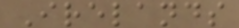Irelands
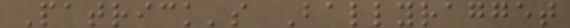Patrick's Ballyragget
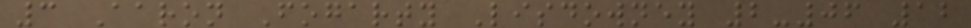3 Aaron Fogarty Lisdowney 2-06 12
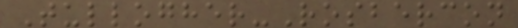Tullogher-Rosbercon
